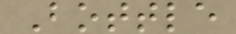Bottle
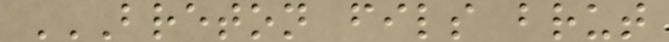BRETON FILS BRUT
